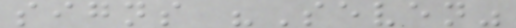signs "Seven"
